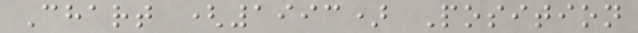Chart (1993) Position
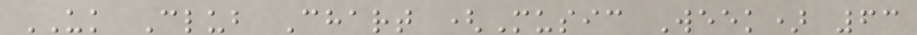UK Club Chart (Music Week) 63
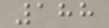188
